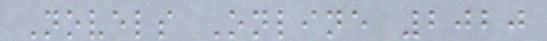Novels Online 2020
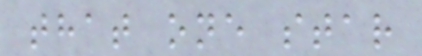that one star
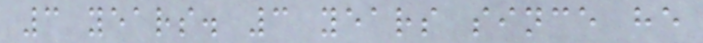3 years. 3 years since he
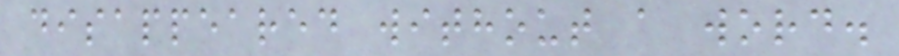disappeared without a word.
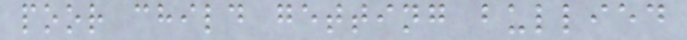poor child getting bullied
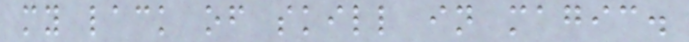my lack of skill in magic.
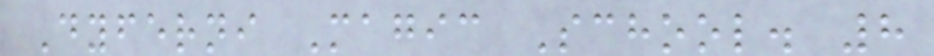Dyferni Magic School. 8
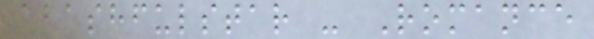abashfulstar - Romance
